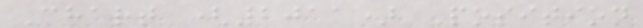Chart (2011) Position
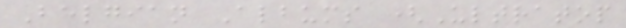Belgian Albums (Ultratop
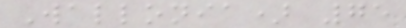Wallonia) 75
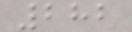282
